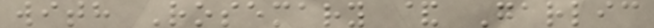with Rosemary & Garlic
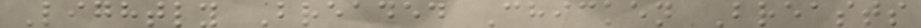Lightly Breaded Chicken Breasts
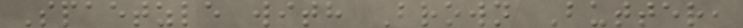Spaetzle with Brown Butter,
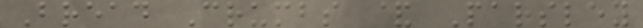Bread Crumbs & Parsley
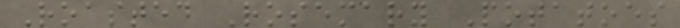Roasted Rosemary Potatoes
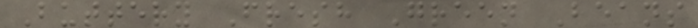Buttery Fresh Green Beans
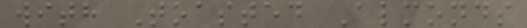with Toasted Almonds
